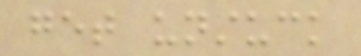get unstuck
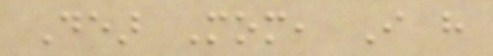Dear Mom, I have
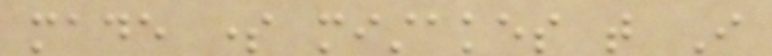made some mistakes that I
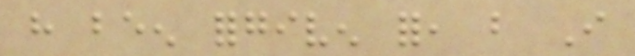have been forgiven for, but I
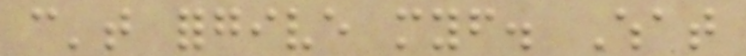can't forgive myself. What
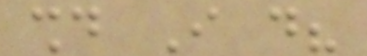should I do?
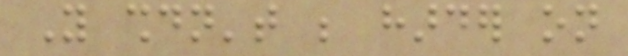You shouldn't be harder on
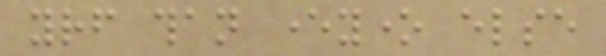yourself than everyone else
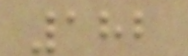182
